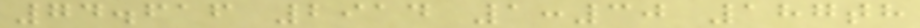74.616 2914 1:30 187th
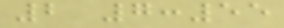2 7:55
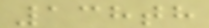138th
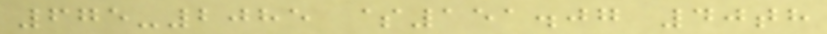675-2085 $151.07 40th
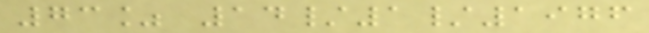73% 14/1/1976
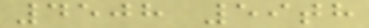4508 59th
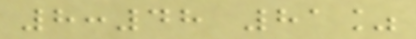8:48 81%
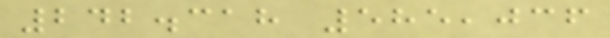242.318 585,036
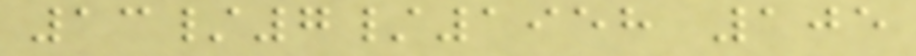13/7/1958 105
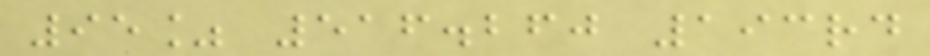95% 516.260 193rd
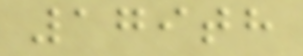179th
